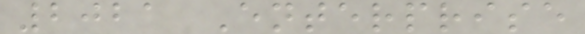2021 Enterprise
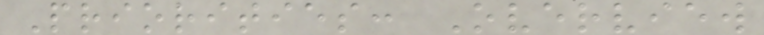Priorities: Overview
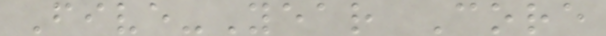Five-Year Core
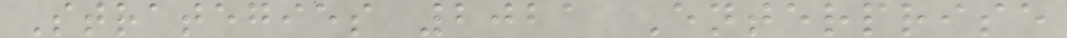Strategies 2021 Enterprise
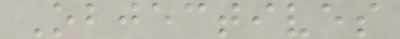Objectives
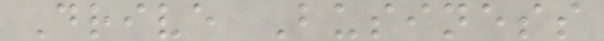Drive Business
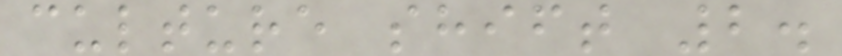culture shift 2.
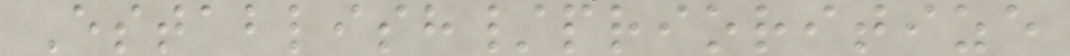Establish/prioritize
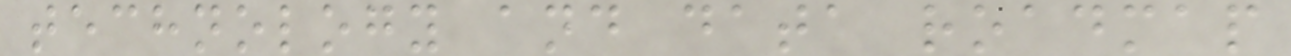technology and data roadmap
